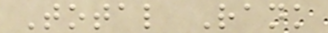Total Rank
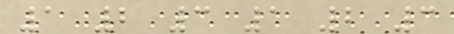1 2 3 1 2 3
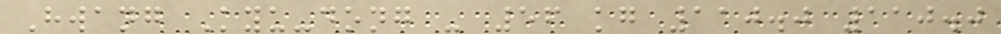Hwang Kyu-dong - 56 kg 110.0 110.0
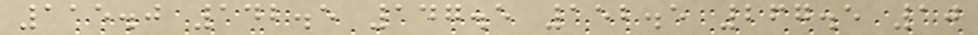115.0 142.5 147.5 152.5 267.5 10
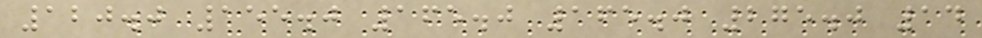120.0 155.0 165.0 165.0 275.0 14
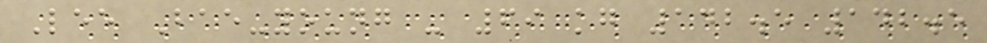Lee Bae-young - 69 kg 142.5 142.5
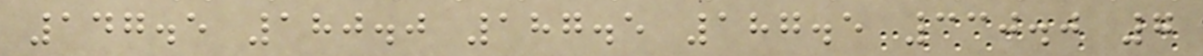147.5 180.0 187.5 187.5 330.0 7
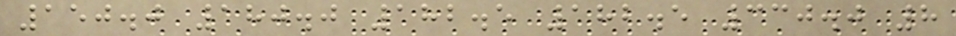150.0 180.0 182.5 182.5 330.0 8
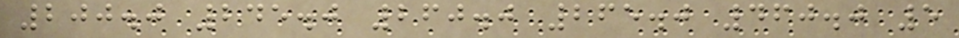200.0 245.0 260.0 265.0 460.0 5
